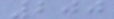200
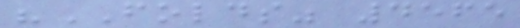"FOLDS" 4565
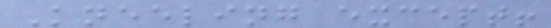Kneeling except!
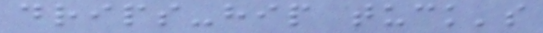drips-hip tuck's
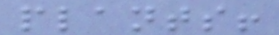plants!
